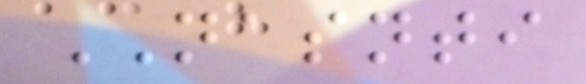NASNTI
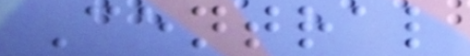Central
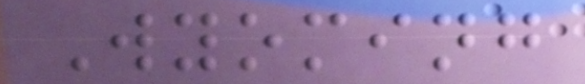Wyoming
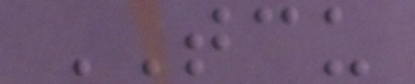TCU
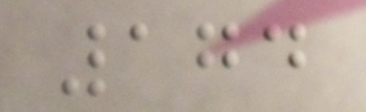174
